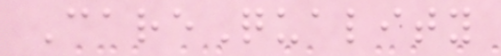CareQuality
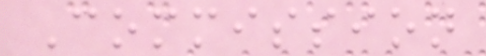Commission
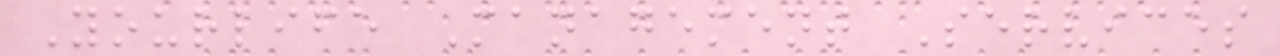Yourlife Management Services
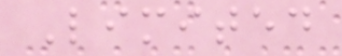Limited
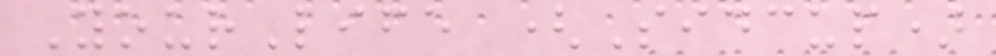YourLife (Sidcup)
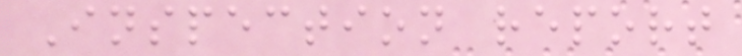Inspection report
